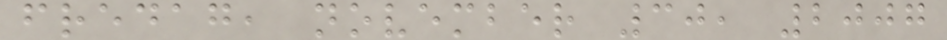fredag, november 30, 2007
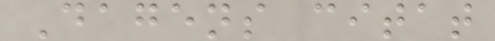Dagens citat
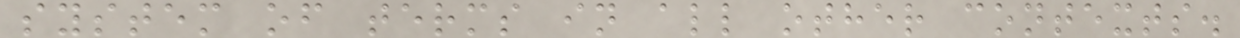system of terms in all other contexts.
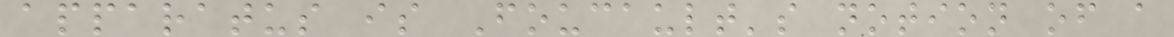apparatus is Foucault's notion of a
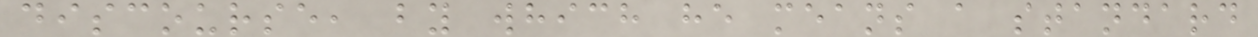discourse, by which he means a standard
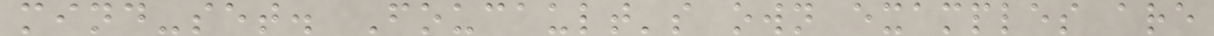mind-set. Foucault's own examples are
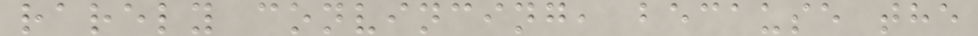rarely convincing, because the
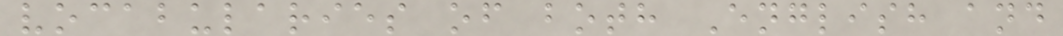vocabularies of both English and
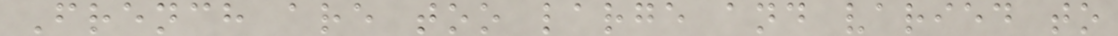French are too large and varied to
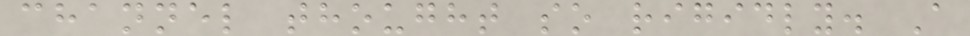channel thought so rigidly. A
